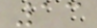13
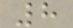8
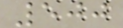500
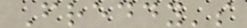Freddy's
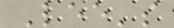Lee's
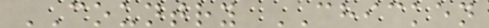COUNTRY CHICKEN
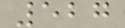527
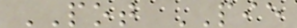POT PIE
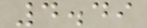4.49
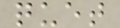quet
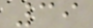39
